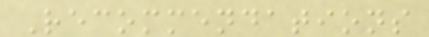Recommendations
